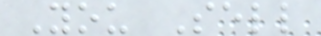You Sell
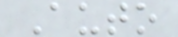Auto
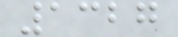1327
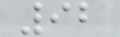92
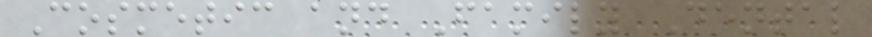Cosmetic and Family Dental
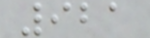921
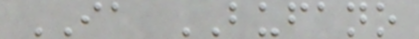IA BUFANO
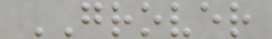GROVER
